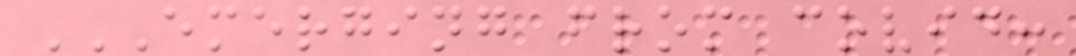EMERGING FROM COVID:
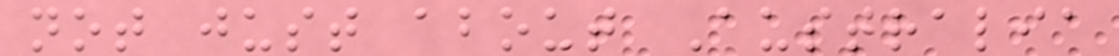not just about Australia
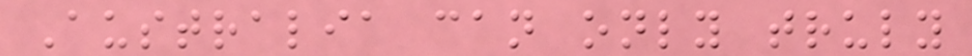Australia can only truly
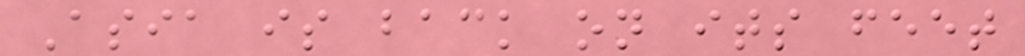Asia is back on its feet
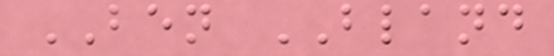BEN BLAND
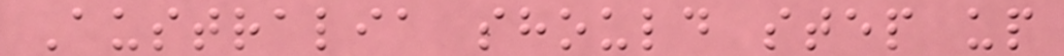Australia should step up
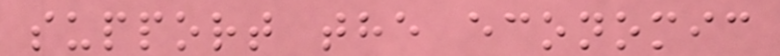support the economic
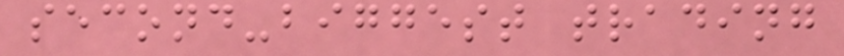second-biggest trading
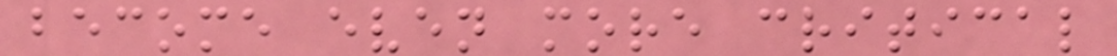become even more critical
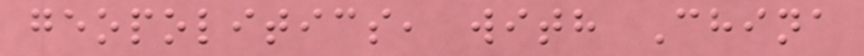geopolitics, with China
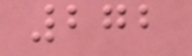272
